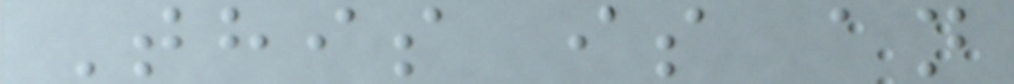This is an
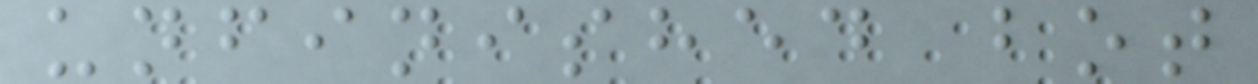unfinished bot
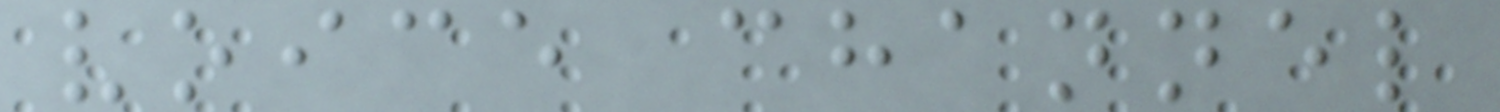voice channel
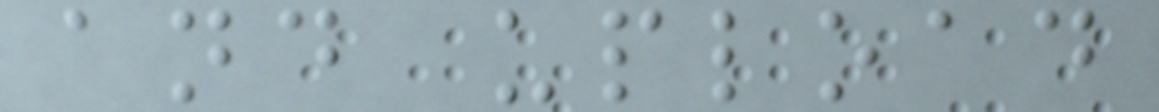and upload
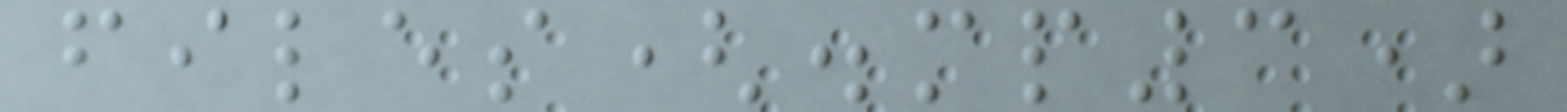files(.mp3)
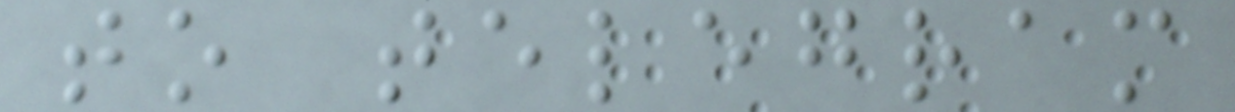to telegram
